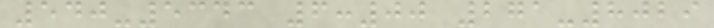540-5343 6:00 271-8029
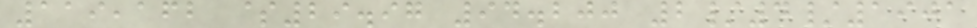119,162 $29.97 94.200 2/4/1901
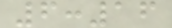6:16
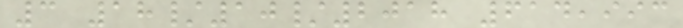3 18/10/2018 614,993
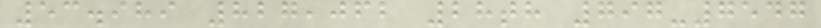53.989 827,062 28th 797-7547
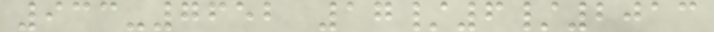933-7652 17/6/2013
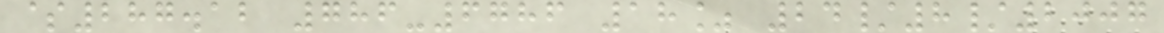$287.12 786-6786 18% 24/8/2007
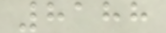8188
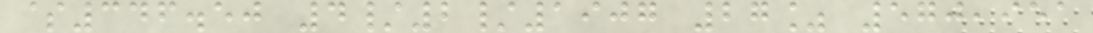$346.50 4/2/1907 27% 570,951
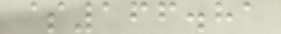$166.81
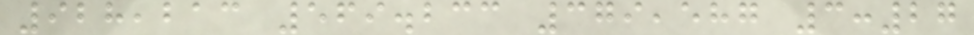928,213 569.233 379,587 3:27
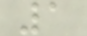1
